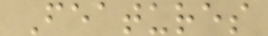Features
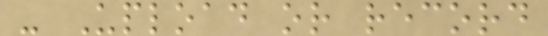- Upload or record
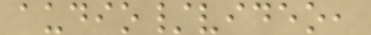audio/video,
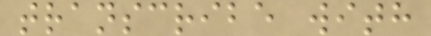transcribe with
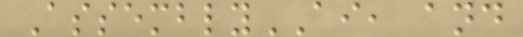AssemblyAI, and
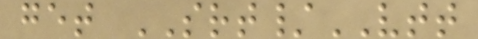get SRT/VTT
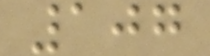107
